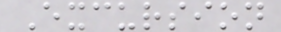Excursion
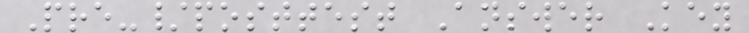Pre-/posttest Answer Key
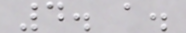4. a.
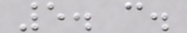5. c.
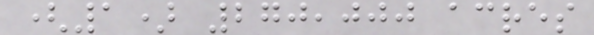(1) 270,000 acres
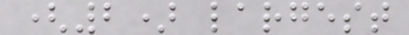(2) largest
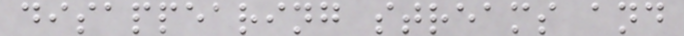disappearing streams and
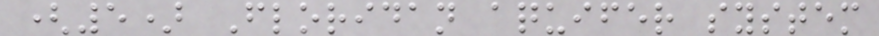(5) Floridan aquifer system
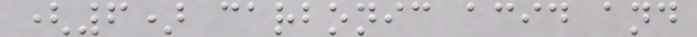(6) carbonic acid and
